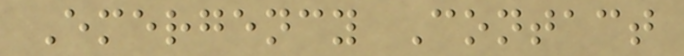Emergency Contact
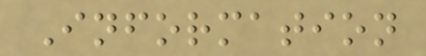Information
